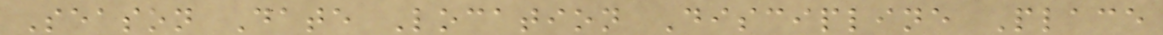Season Date Location Discipline Place
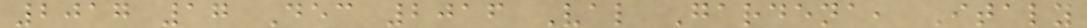2017 17 Dec 2016 Val Gardena, Italy
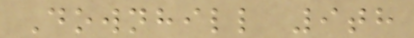Downhill 9th
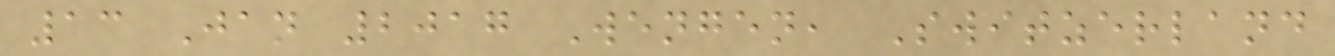13 Jan 2017 Wengen, Switzerland
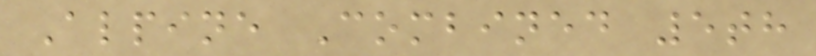Alpine Combined 5th
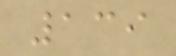139
